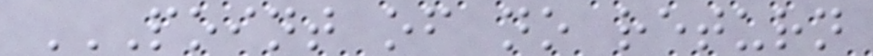POINT OF NO RETURN
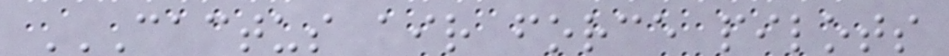CACTUS AIR FORCE PILOTS
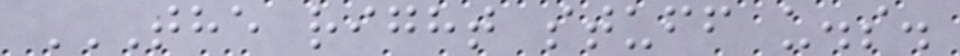THE RIGHT STUFF U.S.
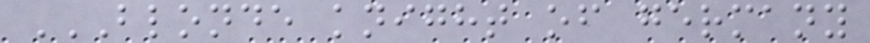BLONDE KNIGHT OF GERMANY
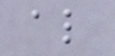al
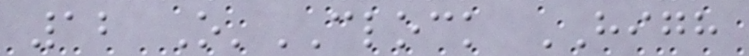12 O'CLOCK HIGH
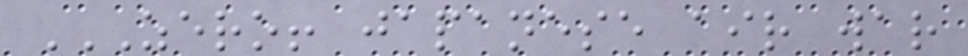ZERO! JAPANESE AIR WAR
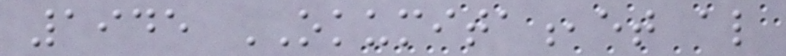1945 OKUMITA,et al
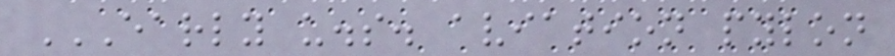EARLY U.S. AVIATION PYLON
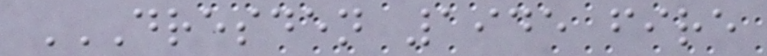DRESDEN 1945 FIRE
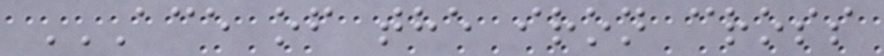ACE OF THE IRON CROSS
